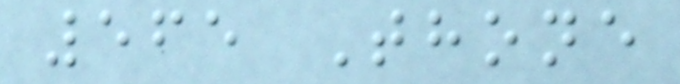565 Thone
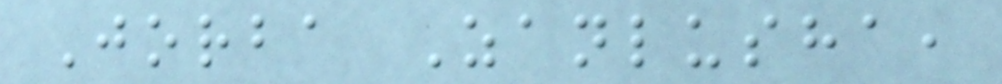Jorba Zanlusha,
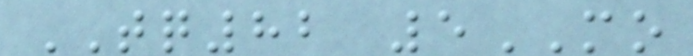TQ82 5MO
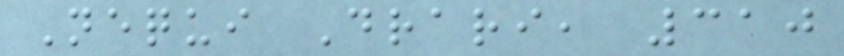Nequi Drari, 310
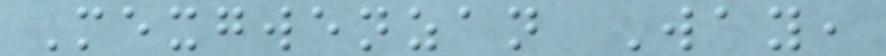Mexgwenzan Way,
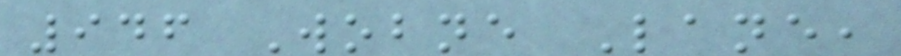946 Wobne Lane,
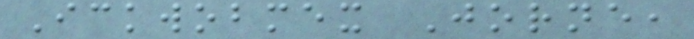Ickwobmex Jorne,
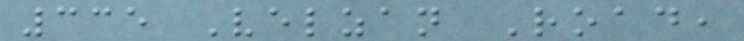335 Velzan Road,
